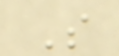S
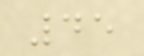45
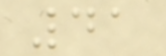41
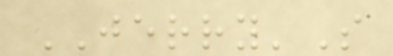JERRY'S
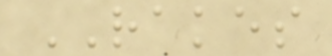RAKES
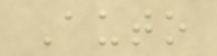Auto
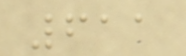611
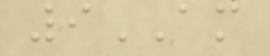9AM
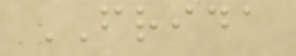FRIDA
